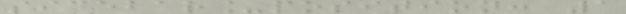sidebar_position: 1
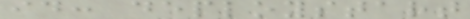id: deploystart
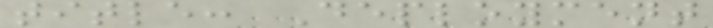title: Deployment
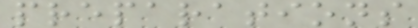preparations
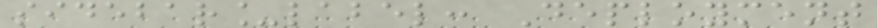sidebar_label: Deployment
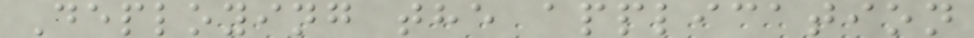Deploying the application
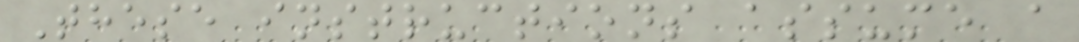These instructions assume a
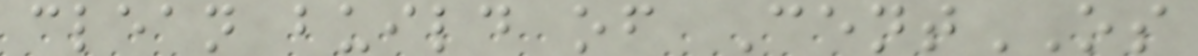clean build of CentOS
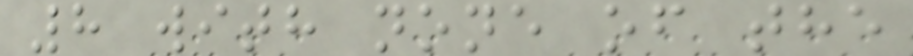8 with none of the
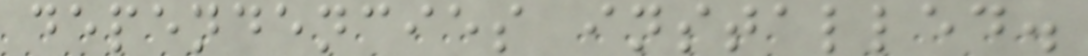dependencies installed.
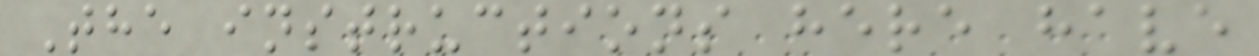The instructions here have
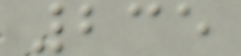235
